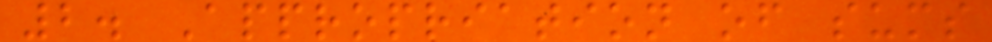2. Appropriation of sums
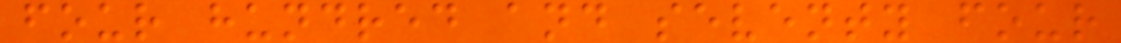four hundred and seventy four
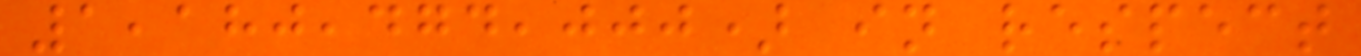1,180,474,000) in respect
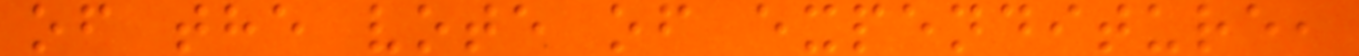of the vote of expenditure,
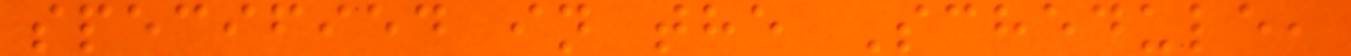specified in the Schedule,
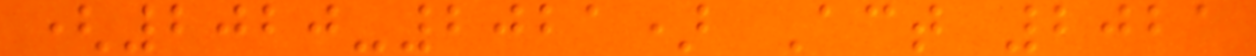(2020-2021) Act 2021
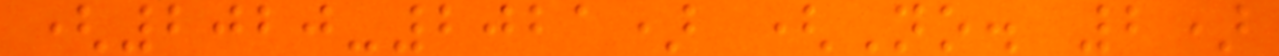(2020-2021) (No. 2)
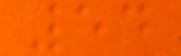54
